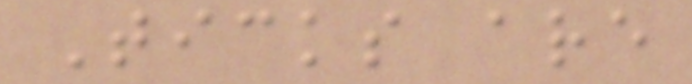Ticks are
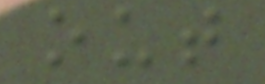out
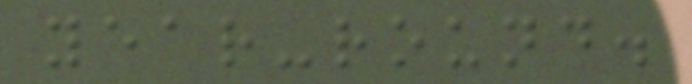year-round.
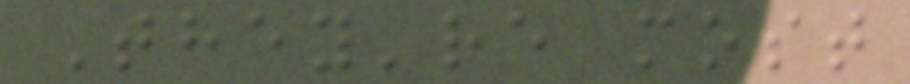They're most
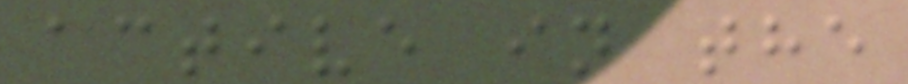active in the
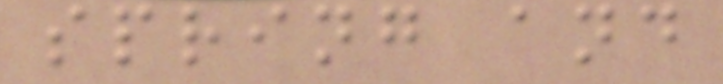spring and
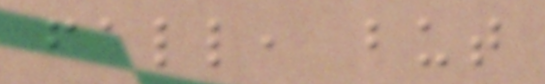fall, but
